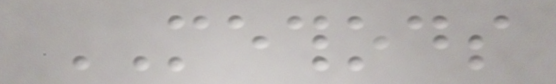METHODS
